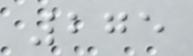275
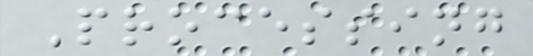Processing
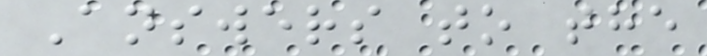Answers to the
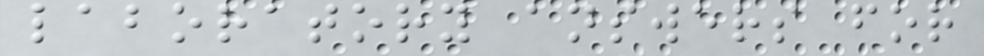laboratory answers for
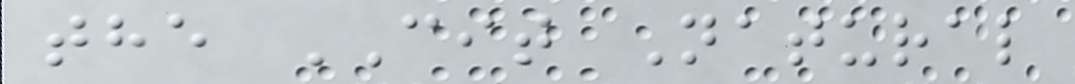the CIT Natural
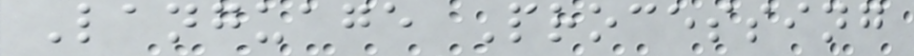Language Processing
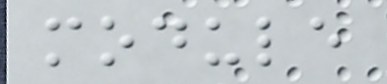module
